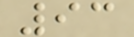93
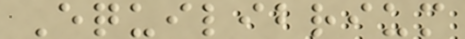Equilibrium
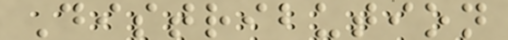Distribution
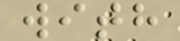with
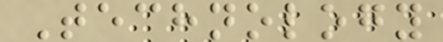Technology
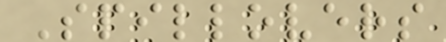Spillovers
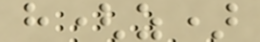h(z)
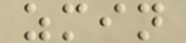zmin
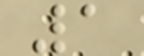1
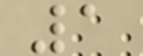1
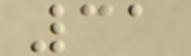31
